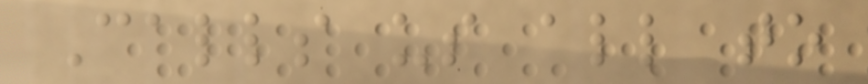Calls us all to
